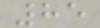85
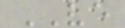VE
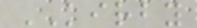KIRBY
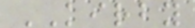KIRBY
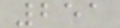251
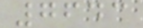7643
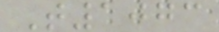T1073
